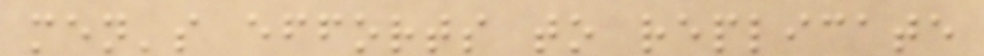men's efforts to replicate
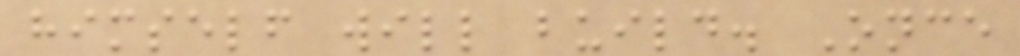himself will build. Once
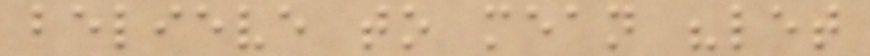believe to mean "let
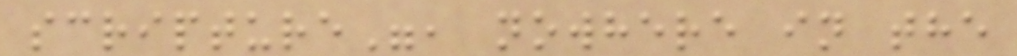scripture", nowhere in the
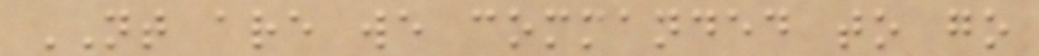NT are we commanded to go
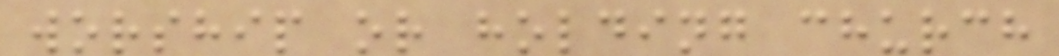worship or holding church
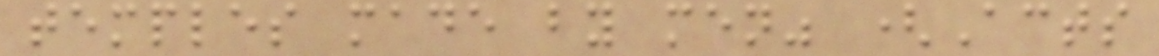temples made by men" (Acts
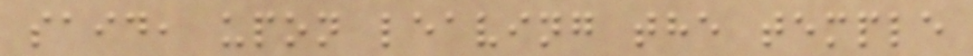said, upon leaving the temple
